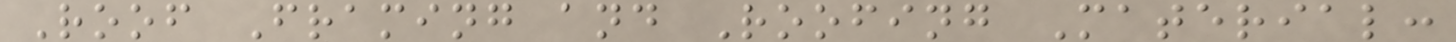Roof Framing and Roofing Material:
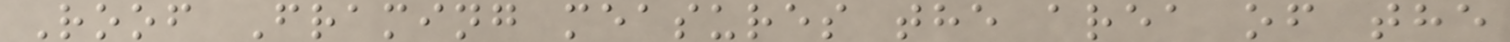Roof Framing measures the area of the
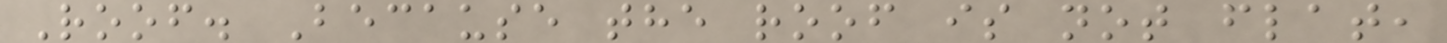Roof. Because the roof is not flat,
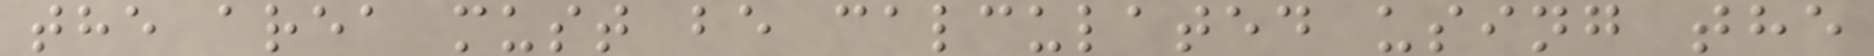the area must be calculated using the
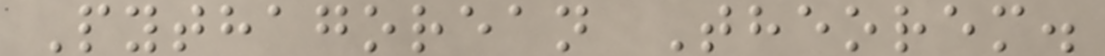Pythagorean Theorem.
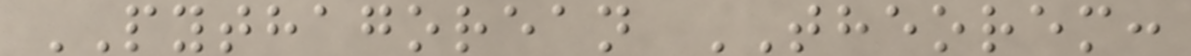PYTHAGOREAN THEOREM:
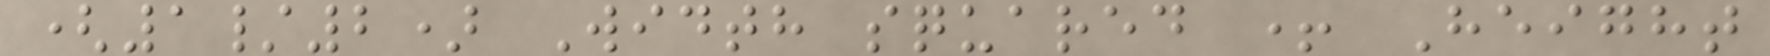(1/2) Width squared + Height
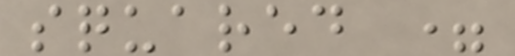squared =
